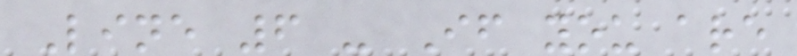Line 6 - If you are
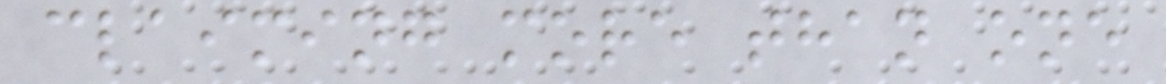claiming more than one
